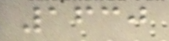1630
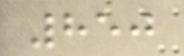850
